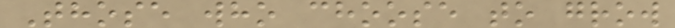Those who choose to grow
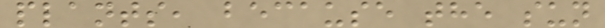plants, because the sun
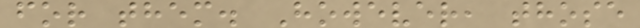for them. However, those
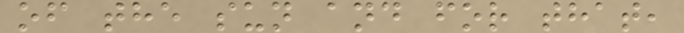of the sun and for that,
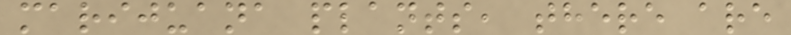marijuana plants, there are
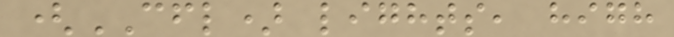(CFL) lights, high
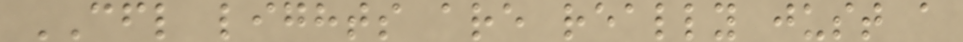CFL lights are really just a
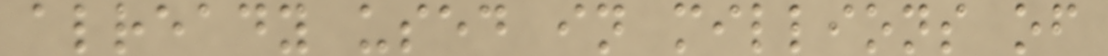already used in millions of
